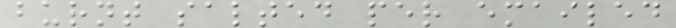burnt salted per emailed
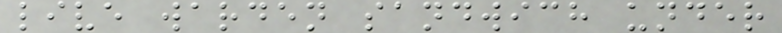live warden sandwich under
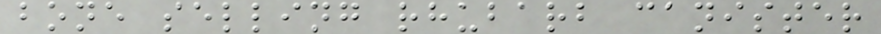bone selling rhubarb canister
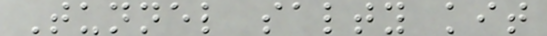Tunnel salty kit
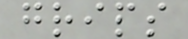grips
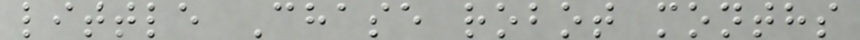little Chase robot months
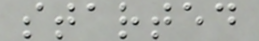started
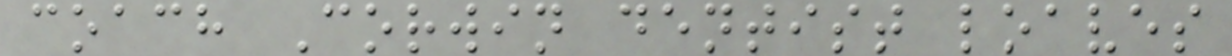coach Corwin dentist loaves
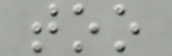too
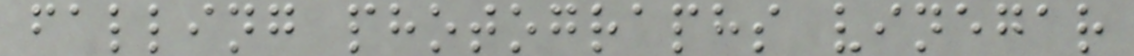falling photographs vinegar
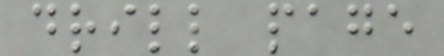drill page
